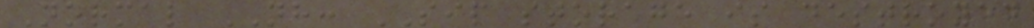Normal NH: SIP storage is destroyed
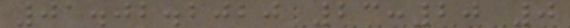01.02.2020 23:20 0
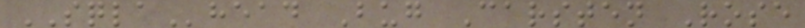SQLAhead Bug Carsten Rose
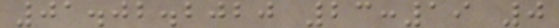01.02.2020 23:19 0
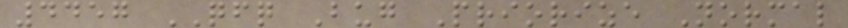4457 QFQ Bug Priorize Normal
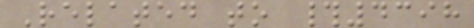Related to #4398
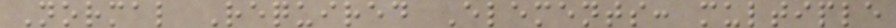Normal Required Elements: multiple
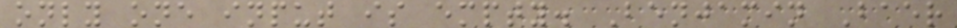only one input is empty. Benjamin Baer
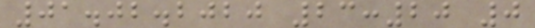01.02.2020 23:20 0
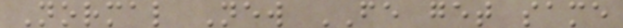Normal New FE get same
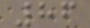86
